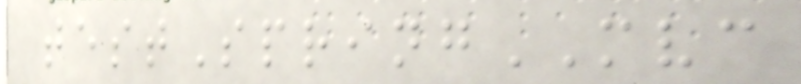testSpringMVC
